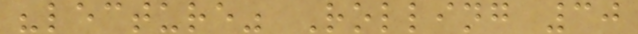"lecture" Rolling 30
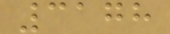3178
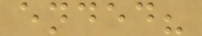ended?
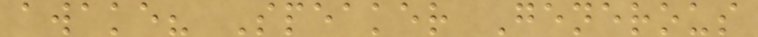awake? Speaker Generous
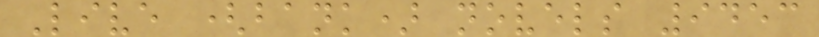Live (bank) novels 9453
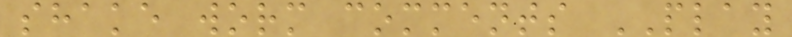shake worm comments PLAY
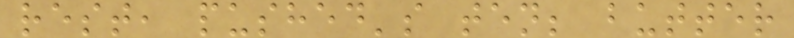rest, pushed's ten; butter
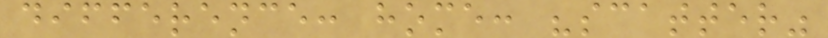difference: home: "scatter"
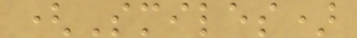(Smiles)
